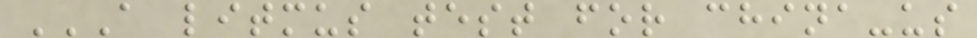A LITMUS TEST FOR CHINA-US
